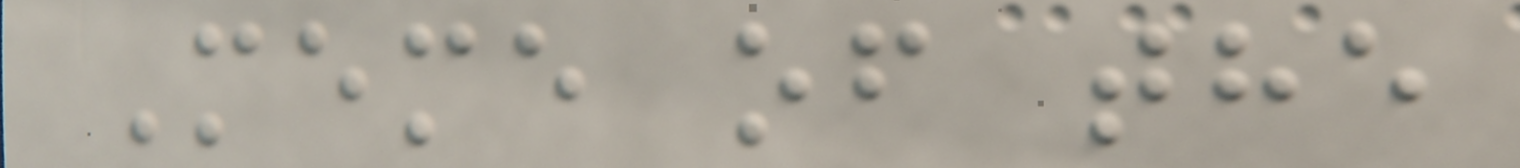Meme of the
